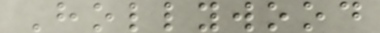Hollywood
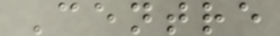Centre
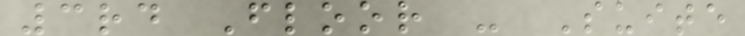3rd Floor - Suite
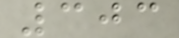303
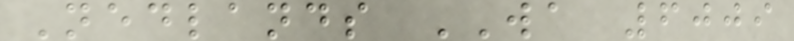Nedlands WA 6009
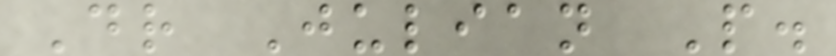Dr Julian P.
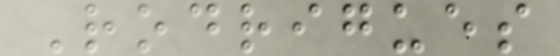Rodrigues
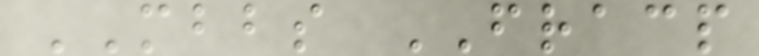MBBS FRACP
